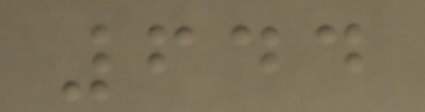644
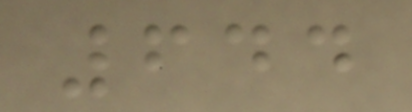644
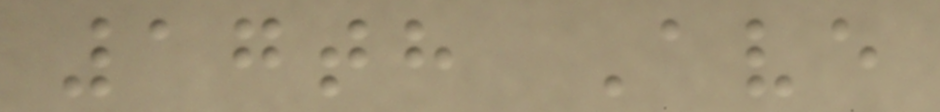17th Ave
